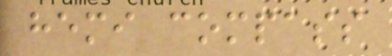hemi compass
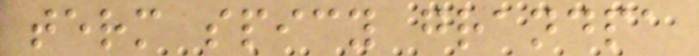term spicy grandpa
